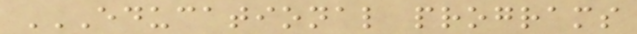EDUCATIONAL PROGRAMS
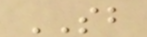SB
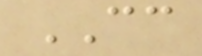CC
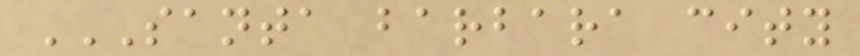SANTA BARBARA CITY
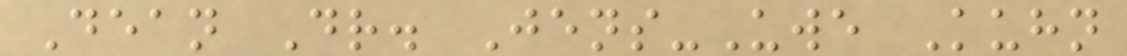Dean Dr. Jens-Uwe Kuhn
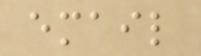email
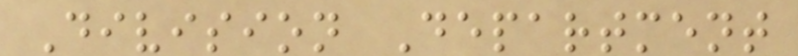Division Department
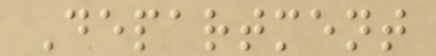Department
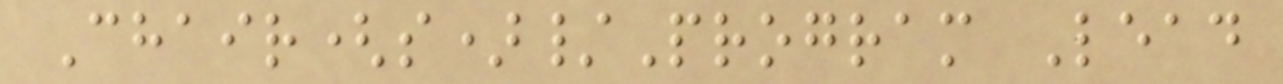Chair(s)/Program Lead
